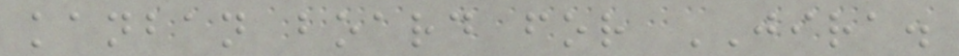kanban board for JIRA.
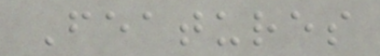Features
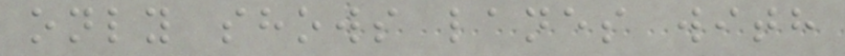only shows lanes with
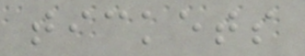tickets
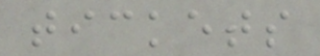tickets
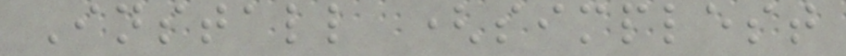Install (simplest
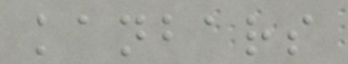kanbars
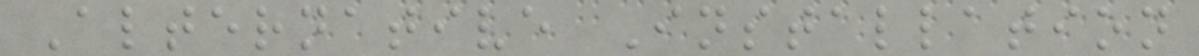Alternative Installation
